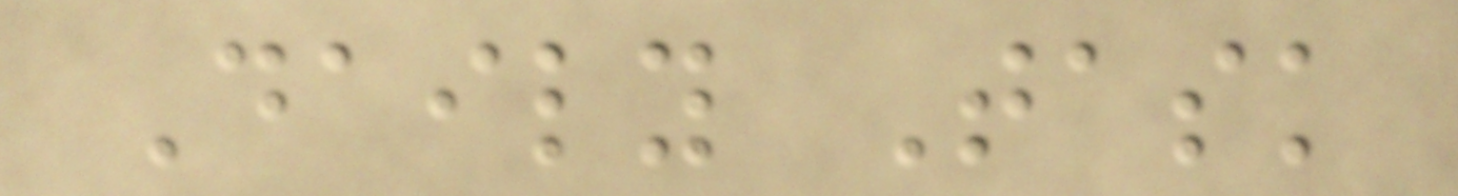Daily Task
